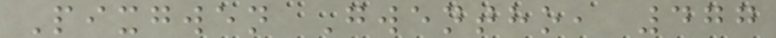Pixgwen Gwentho, 477
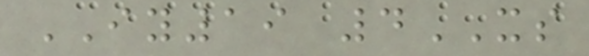IY19 4XS
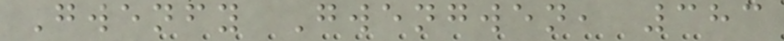Gwenfy Gwengwen, 383
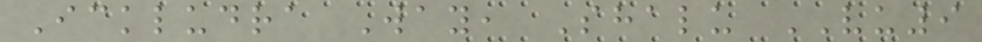Ickludra Way, Shalu VU9
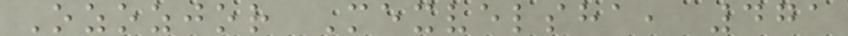Ozozjor Mexvelsha, 471
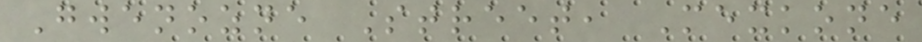Gwenozne Street, Mexkone
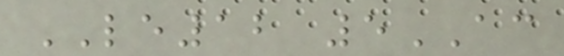LE12 5AC
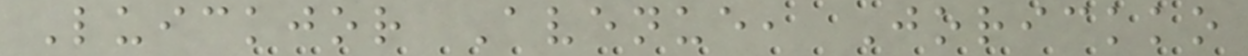Luickjor Avenue, Jorickko
